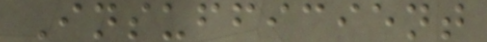Insufficient
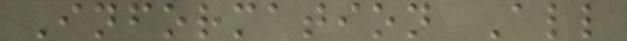Information All
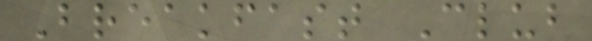Breakfast Club
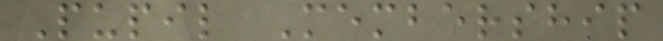Pupil Membership
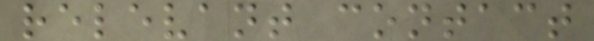relevant contact
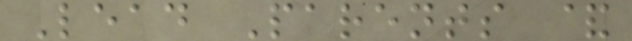Lead Parents &
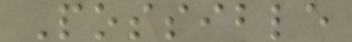Possible
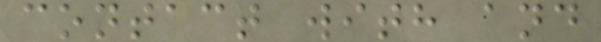contact with and
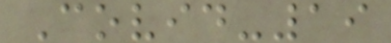Covid-19
